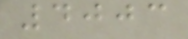4003
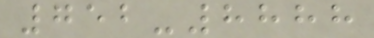752-8888
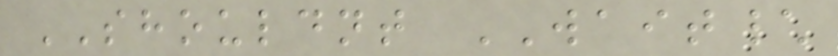SHOULDNT WAIT\
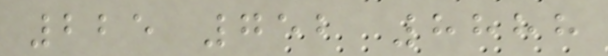225 752 8888
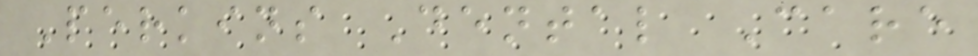Perkins Dental Care
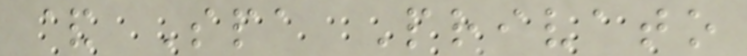& Spa Privato
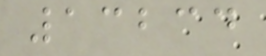13234
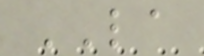LA
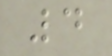4
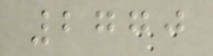2770
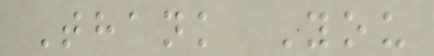Thank You
